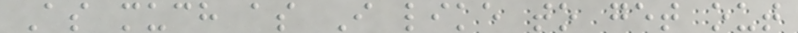As much as I like to get out
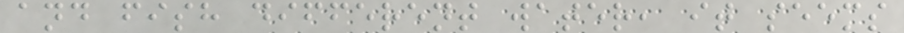and fish different water, it seems
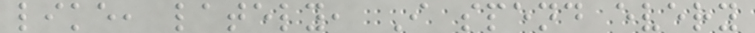like, lately, I spend every
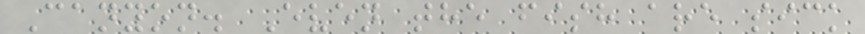Canyon. Even the fish are sick
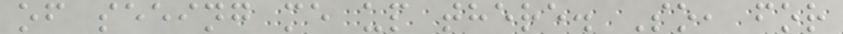of seeing me up there. So, for
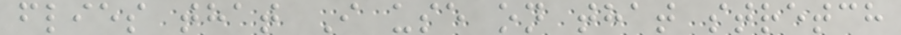flies that I use on that stretch
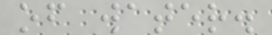of water.
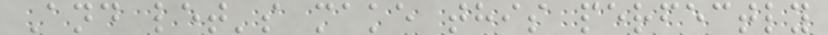And let's make this perfectly
